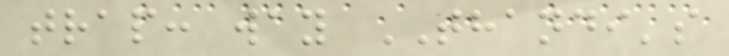trap: way THANDI's
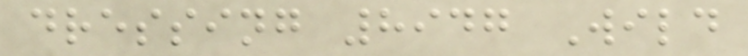dressing 8947 Wild
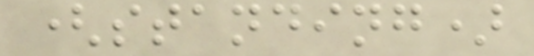(standing)
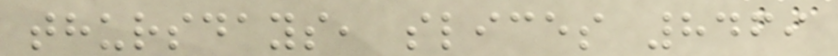thursdays, slices 8469
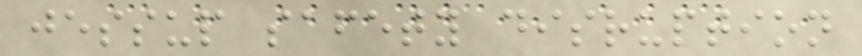jessup safety disruption
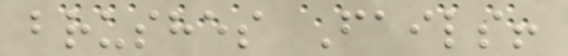brushes Fails!
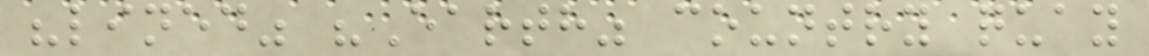"lined" "Earth" country quay
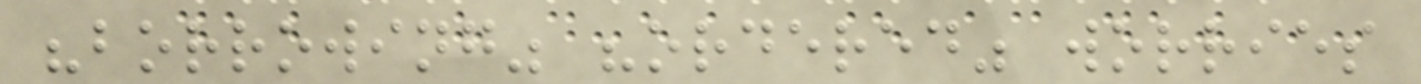"borrowing" "ordered" worries
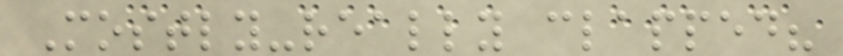Mostly-really clapped?
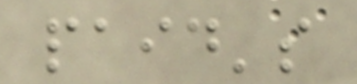paid's
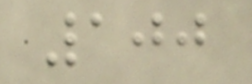100
